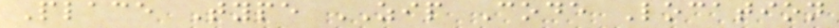Place Type ZIP Code Location
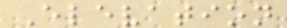Elevation
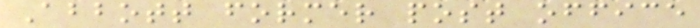Abbott former post office
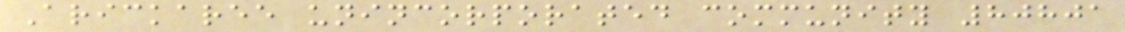Arickaree unincorporated community 80801
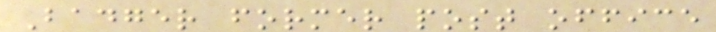Badger former post office
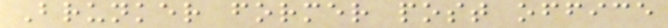Brunker former post office
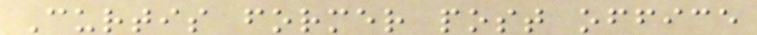Curtis former post office
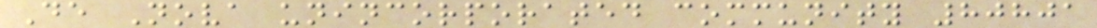De Nova unincorporated community 80801
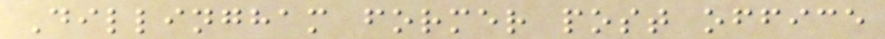Dillingham former post office
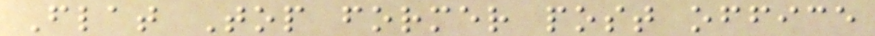Flat Top former post office
